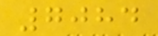7084
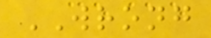WRONG
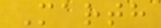Marth
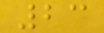23
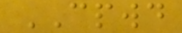CPWD
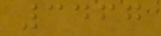3467
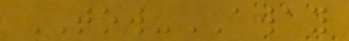TOW-AWAY
